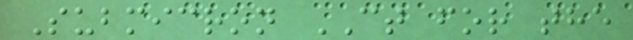Submicron CT for the
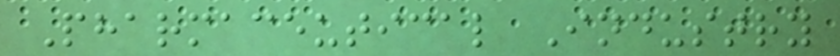Pharmaceutical Industry
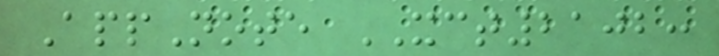AppNote XCT2102:
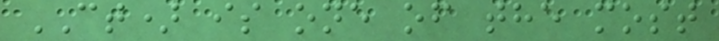CT) is one of the most
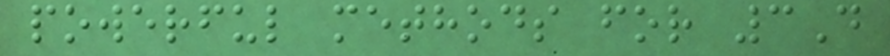powerful methods for 3D
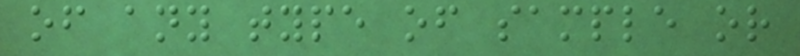of any type of sample or
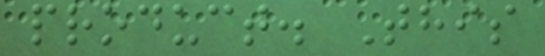product. This
